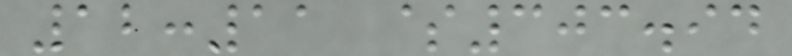12:11 $303.94
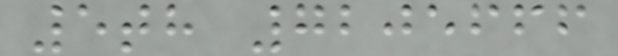5th 7205666
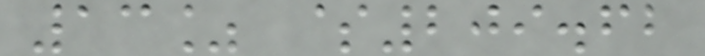13% $209.62
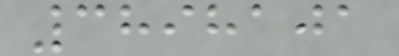3898101
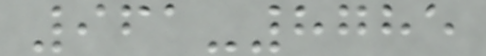961-8785
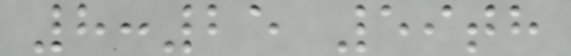8:25 59th
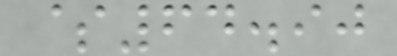$64.90
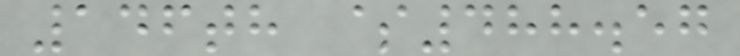146th $488.57
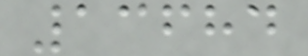13684
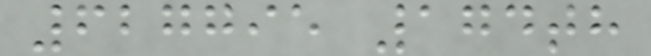627795 174th
